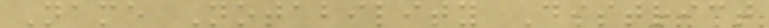Name Notability District
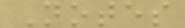Notes
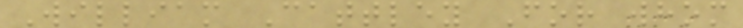William Cattley For whom
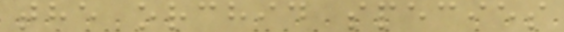the orchid species
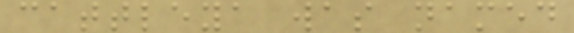cattleya was named
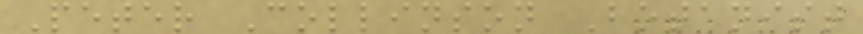Peter Collinson Botanist
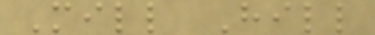Mill Hill
